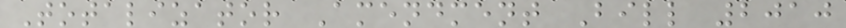Totalizator Amendment Bill 2010
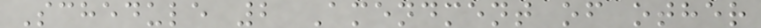Schedule 2 Amendment of other
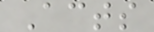Acts
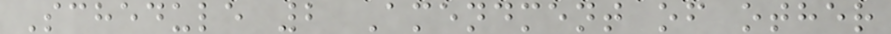Schedule 2 Amendment of other
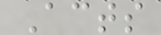Acts
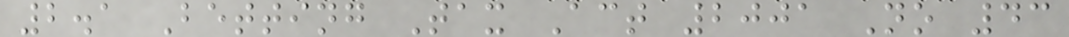2.1 Betting Tax Act 2001 No 43
